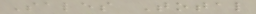Sales Total
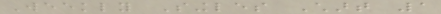Weekly Singles Chart 1
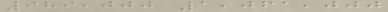989,000 1,061,000
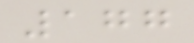177
